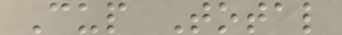Cup Total
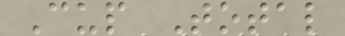Cup Total
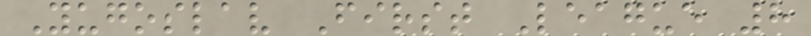Yugoslav First League 8
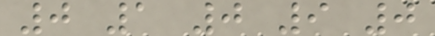0 1 0 9 0
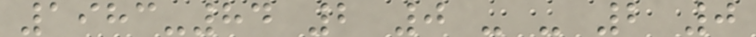1983-84 2 0 - - 2 0
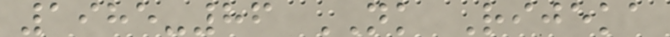1985-86 NK Rijeka
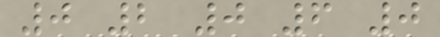0 2 0 6 0
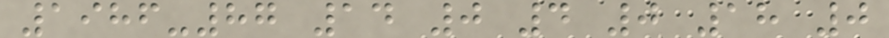1986-87 14 0 4 0 18 0
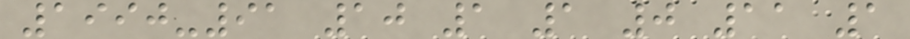1990-91 10 1 1 0 11 1
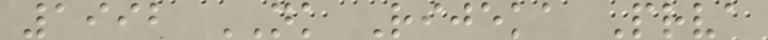1992 NK Rijeka Prva
